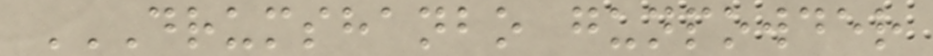DRUMSHANBO GUNPOWDER
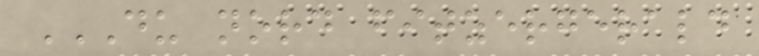DU NORD FITZERGERALD
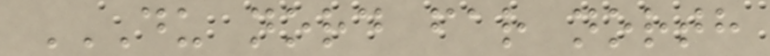DU NORD FAR NORTH
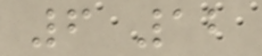6 12
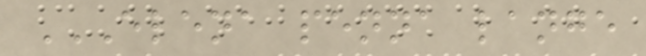ELENA PENNA LANGE
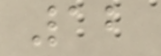12
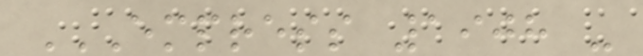EMPRESS 1908 -
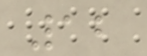12
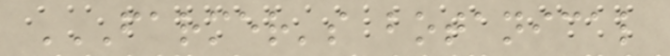FARMER'S BOTANICAL
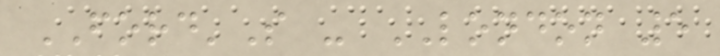FORD'S - LONDON 5
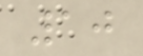10
